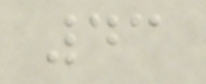43
